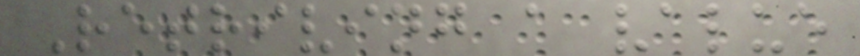Retriving a value
